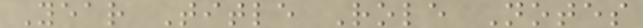Year Title Role Notes
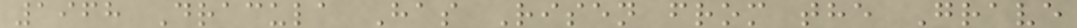1968 Dracula Has Risen from the Grave
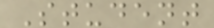Student
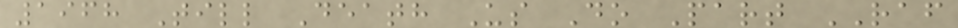1968 Till Death Us Do Part RAF
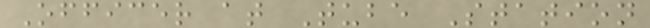Officer at Tube Station
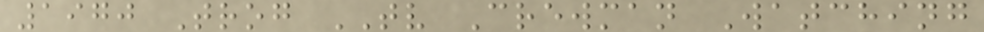1970 Trog TV Crewman Watching
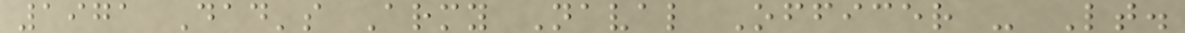1971 Dad's Army Naval Officer - Lt.
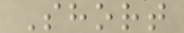Short
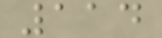114
